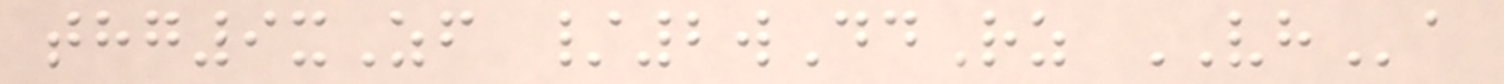thg9xZf /2wDdRz VHa
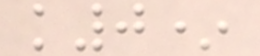k0*
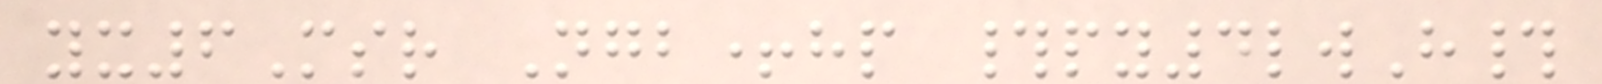yx6Msr Ngb+hp #py4lwH#
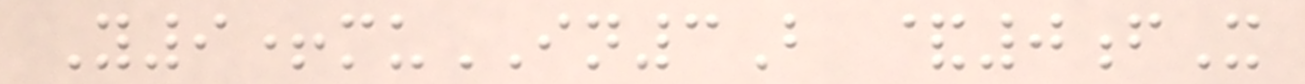Y9+muIN3B &0fX
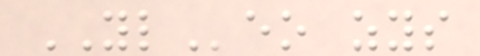YLeo zys
